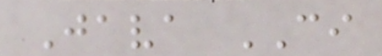Java CI
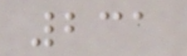231
